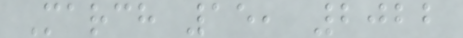March 15, 2022
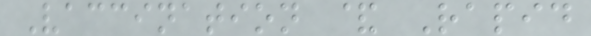Vaccination & Rapid
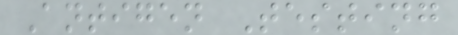Antigen Testing
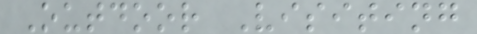Outdoor Visiting
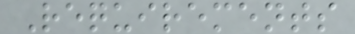Requirements
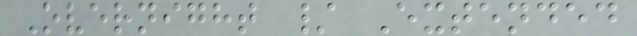Overnight / Extended
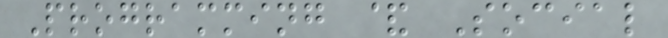Programming & Social
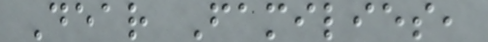Dear Families,
